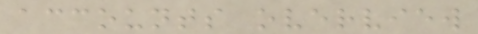accounts overview
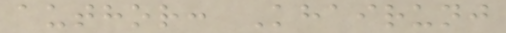author: Khairunj
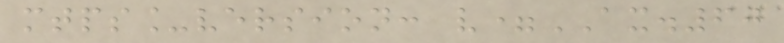mtps_version: v=AX.60
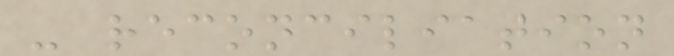- reconciliation
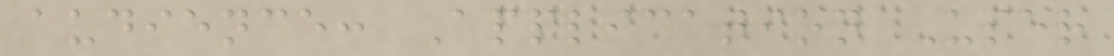audience: Application User
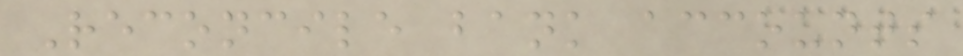Reconcile bank accounts
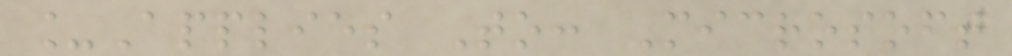_Applies To: Microsoft
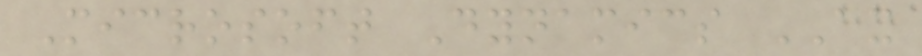Microsoft Dynamics AX
